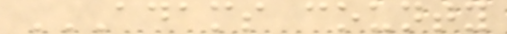ADAMS COUNTY
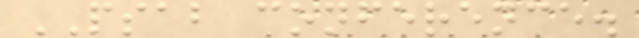PSAB conference.
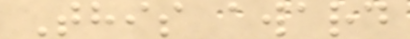This award
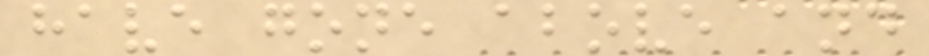have gone above and
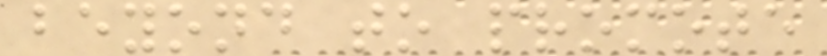beyond to promote
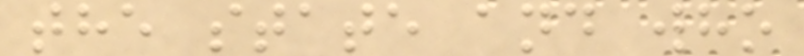the state and who
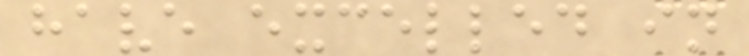have excelled in
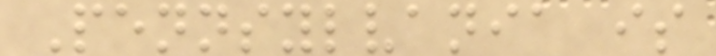Pennsylvania is
